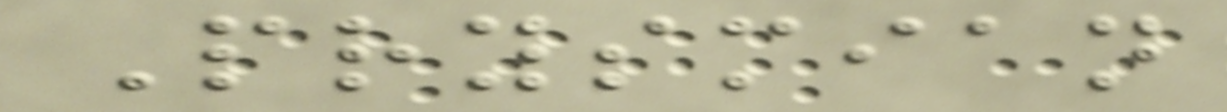Prysmian
